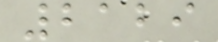2129
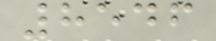8546
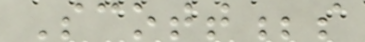Scott;s
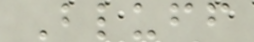Bluff
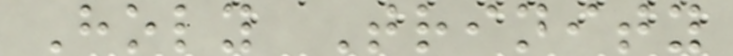Holy Trinity
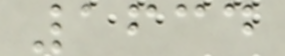1634
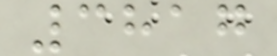3817
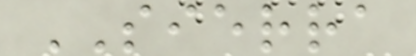SIERRA
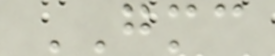GMC
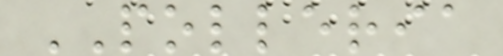POLLERIA
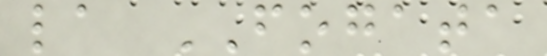la FOGATA
